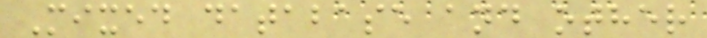Mixed database and other
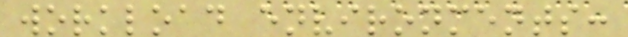workload environments:
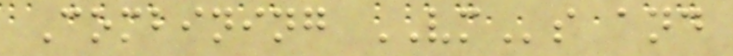Combining VMs and
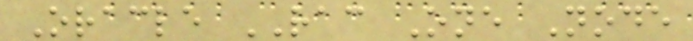Oracle RAC One Node
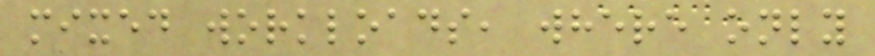mixed workloads, where only
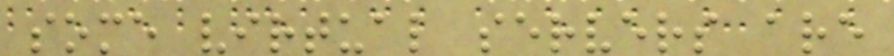some virtual servers are
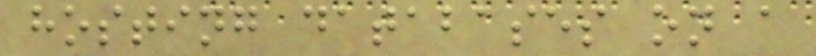hosting databases on a
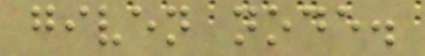given node.
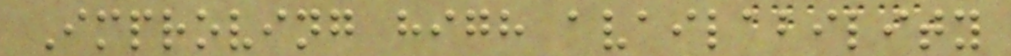Improving high availability
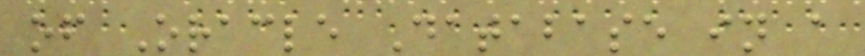of Oracle Database in a
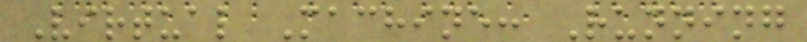Virtual Machine: Running
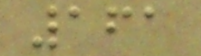161
